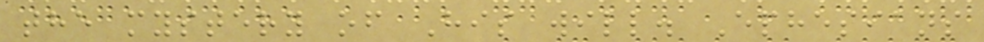the mystery of His will. Ephesians
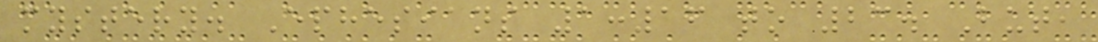mystery. Ephesians 1:16 to 23. But,
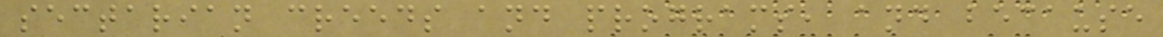sectarian creeds and programs, and because
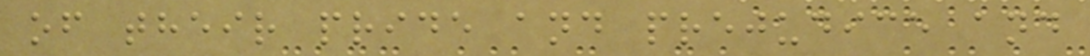of their pride and prejudice and
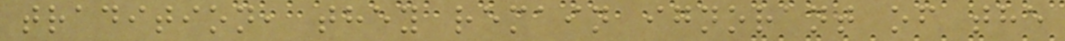tradition, they remain ignorant of the
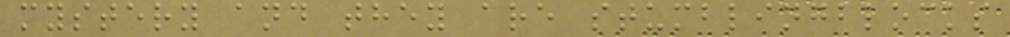mystery and they are stumblingblocks
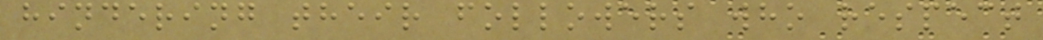hindering their followers who respect
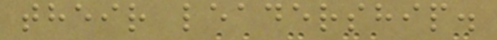their leadership.
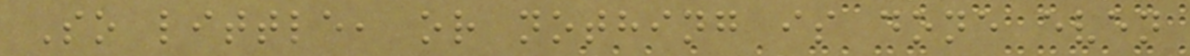So little, or nothing is done even
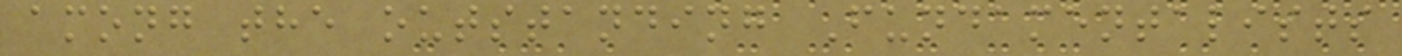among the outstanding Fundamentalists
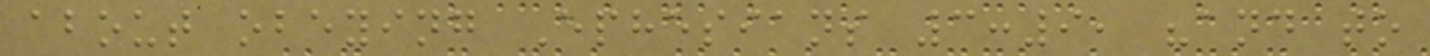about obeying Ephesians 3:9, "and to
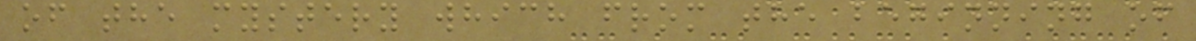of the mystery which from the beginning of
